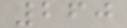260
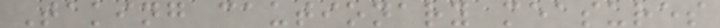Taking cautionary measures
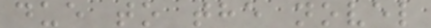due to the novel
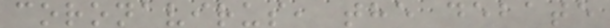coronavirus, the debate
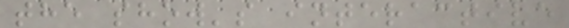the show's interactive
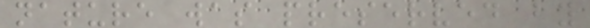nature was preserved by
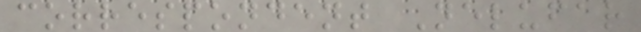correspondent Nelufar
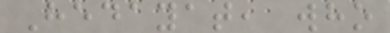Hedayat, who
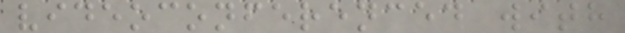videoconferenced with
